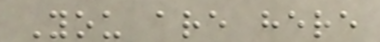You are here
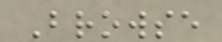Browse
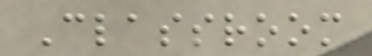Classroom
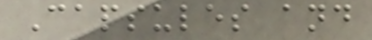Capsules and
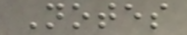Notes
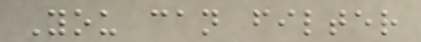You can filter
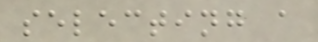selecting a
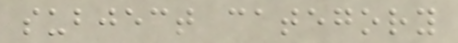subject category
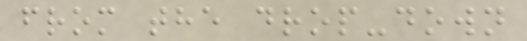from the drop-down
